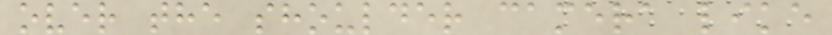over the shoulder camera like
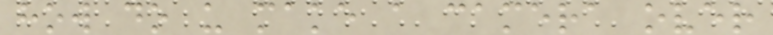how do u make a camera over
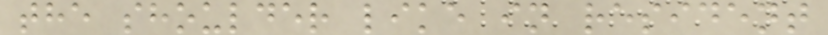the shoulder like in resident
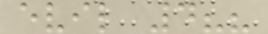evil 4??
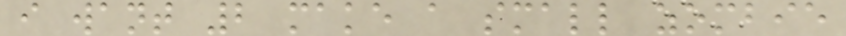i want 2 make a small zombie
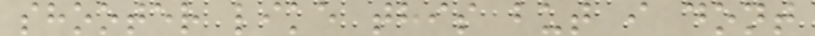shooter like this but i dont
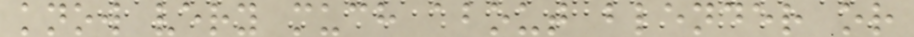know very much about blender or
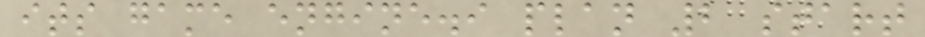its game engine.i plan 2 start
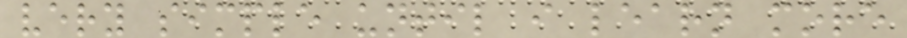very simple until i learn more
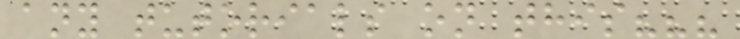any tutorials on this???
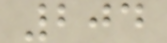204
